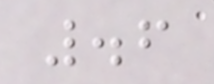.6
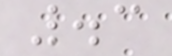.3
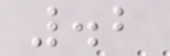.2
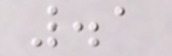.1
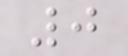0
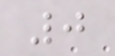0
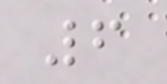6
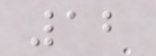12
